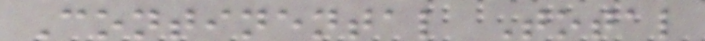Continental Total
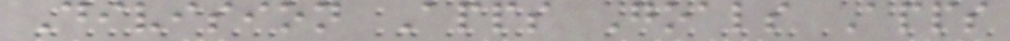Division Apps Goals Apps
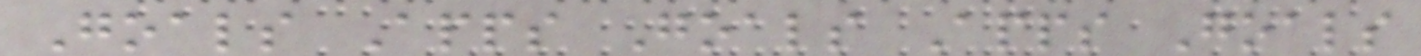Goals Apps Goals Apps Goals
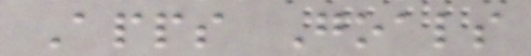Apps Goals
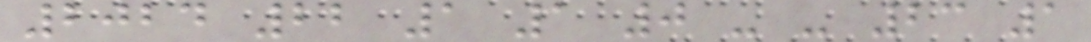2024 22 1 1 0 - - 23 1
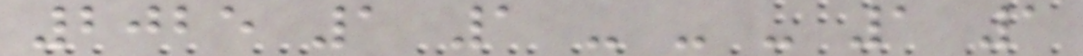2025 1 1 - - - 1 1
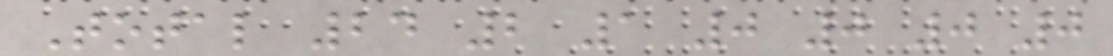Total 24 2 1 0 0 0 0
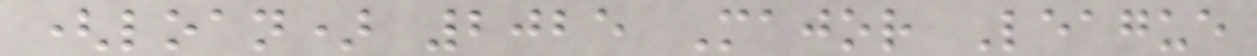(loan) 2025 Major League
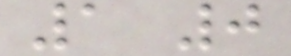1 0
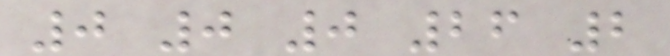0 0 0 26 2
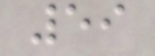59
